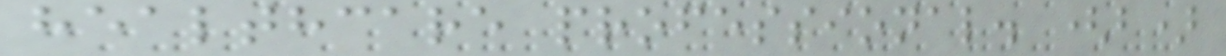healthcare professional. (b)
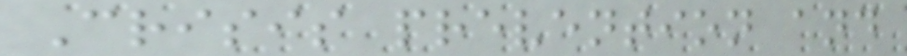Crisis prevention and
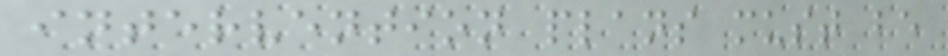intervention plans must be
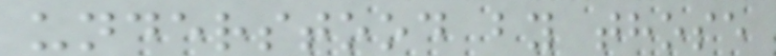understood by those
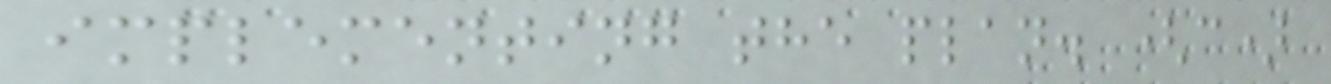implementing the plan. (c)
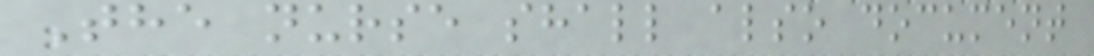The nurse shall also document
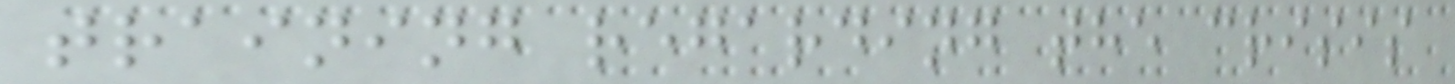training regarding the crisis
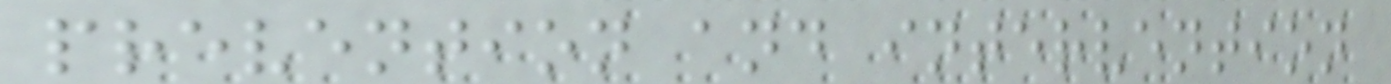prevention and intervention
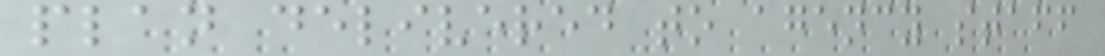plan delivered to agency staff
